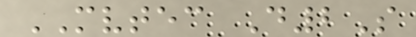MVTEC D2S
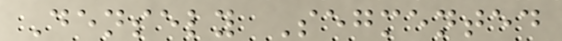Densely Segmented
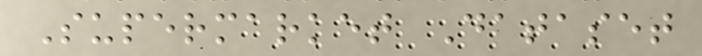Supermarket Dataset
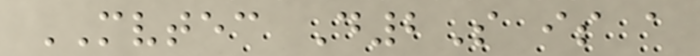MVTEC D2S is a
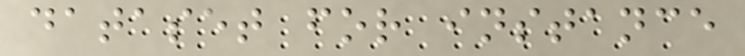dataset for instance
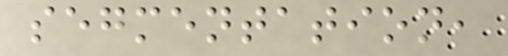segmentation,
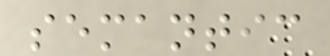semantic
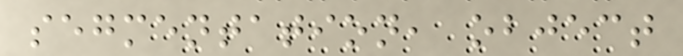segmentation, object
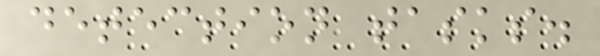detection tasks.
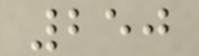250
